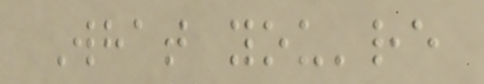What you're
